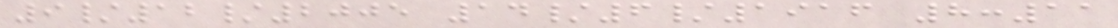9/12/2005 14/6/1916 8:11
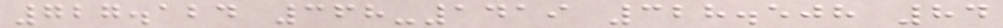727.124 368-1419 328.508 84
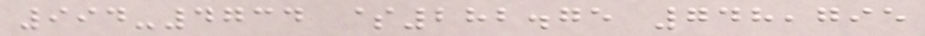994-4734 $282.75 748,795
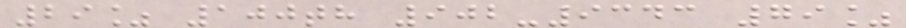29% 100th 902-9343 79%
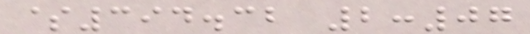$394.32 2:07
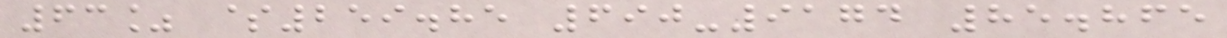63% $259.85 690-9174 85.865
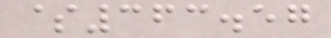$363.57
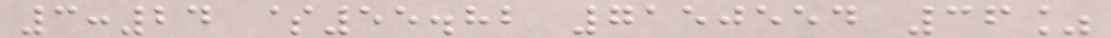3:24 $55.82 7150554 36%
